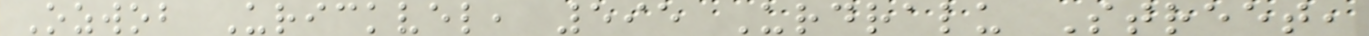Ozwob Urickvel, 595 Urdralu Street,
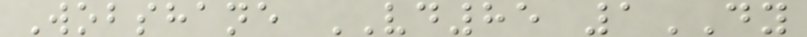Wobshane VD85 1DY
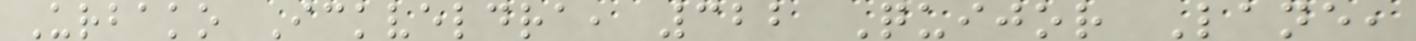Urbako Ickveldra, 322 Quijor Lane,
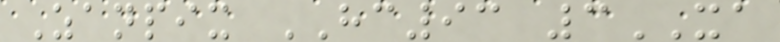Zanpix HC93 3XA
